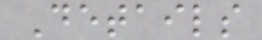Details
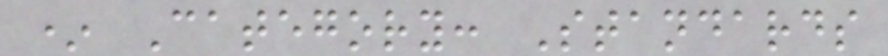* Category: Standards
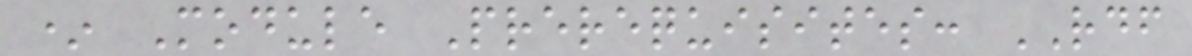* Module Prerequisites: RDF
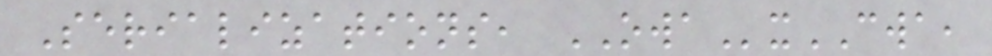Serializations, OWAxCWA,
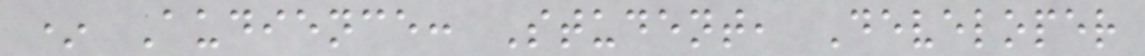* Audience: Student, Developer
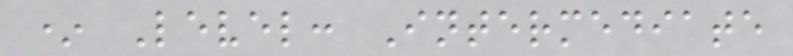* Level: Intermediate
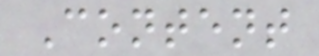Content
